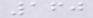160
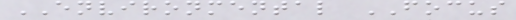ENVIRONMENTAL FOCUS
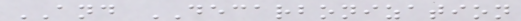AND DECARBONIZATION
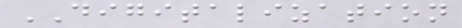DIGITALIZATION
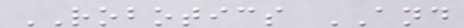ROBOTICS AND
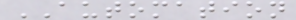AUTOMATION
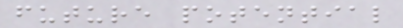future potential
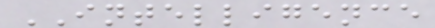INTELLIGENCE
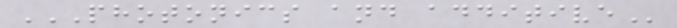PHOTONICS AND ADDITIVE
